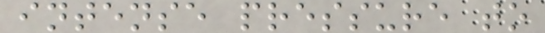intense pressure to
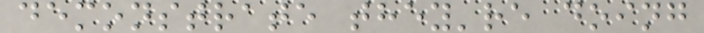demonstrate they're doing
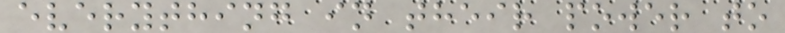everything in their power to
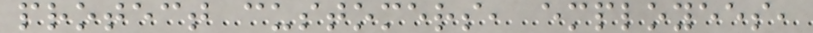protect customers, employees,
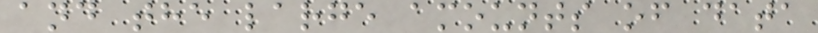and the large amounts of data
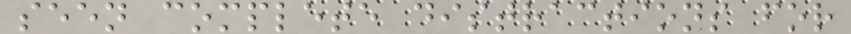seen complete distractions for
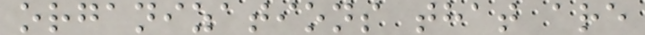organizations that are
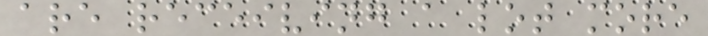are receiving a lot more
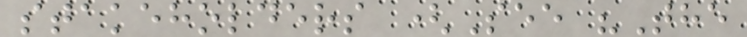stakeholders (See "The
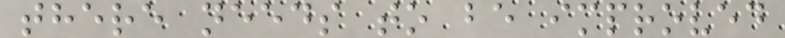there needs to be improved
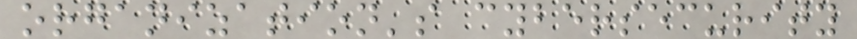organization's cybersecurity
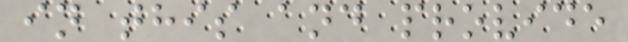in this and provide
